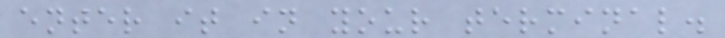enter it in your terminal.
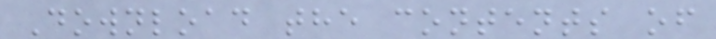Download the contents of
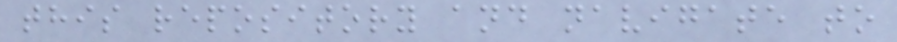this repository and navigate to
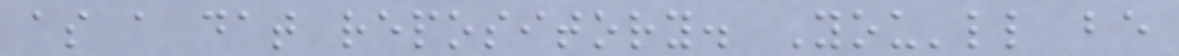as a dat repository. You'll be
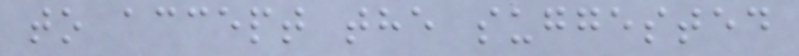to accept the suggested
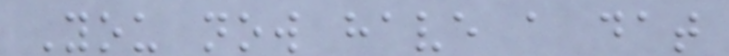You now have a dat
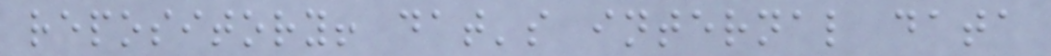repository! dat's internal data
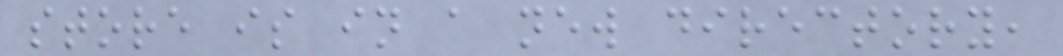store is in a new directory,
